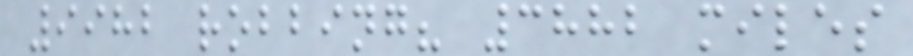9982 robbing? 3882 miles
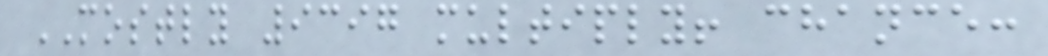MOSTLY 9397 multiply! chance:
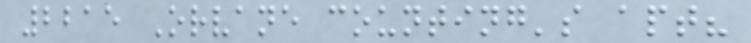2215 Orvane counting's apt?
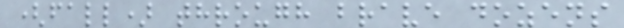(fall) through brave dozens
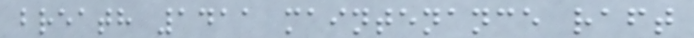breath 1411 maintenance raft
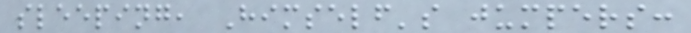sleeping, Himself's jumpers:
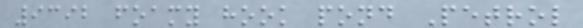9392 foamy hook pond Petrol
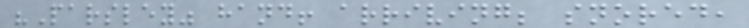"Parsley" hand! arriving; snored,
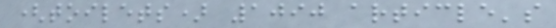(toilets) 1090 article's
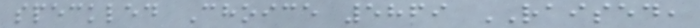speckled Choice 5869 RAISED,
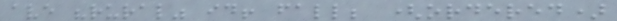ave "rural" id! fall; (ordered)
